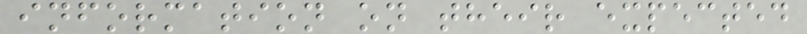information on their expected
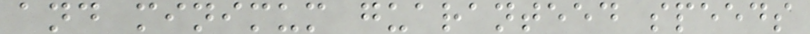and minimum guaranteed speeds
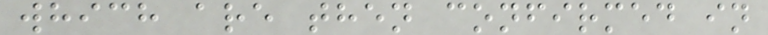which are then confirmed in
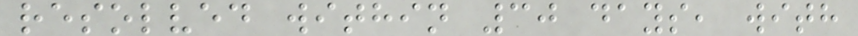resolved within 30 days, with
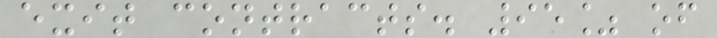exit contracts. 95% of
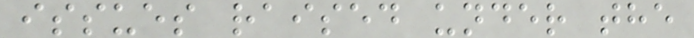issues raised under the
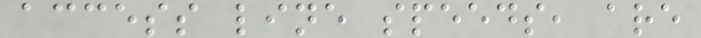access line speeds, are
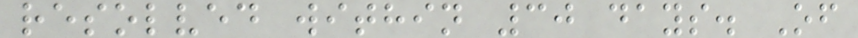resolved within 30 days. Of
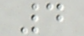4
